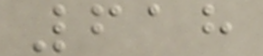618
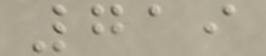719
